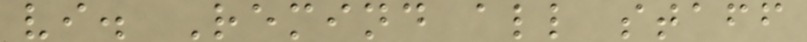vi. Remind all staff
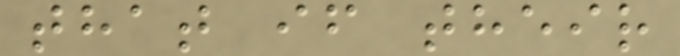that if their
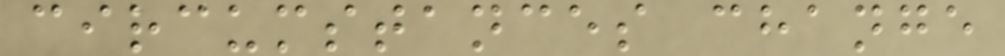circumstances change
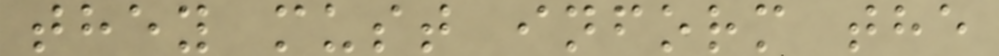they must inform the
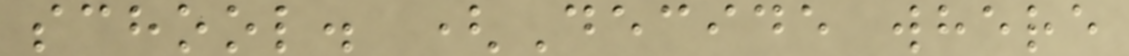school. (Decide where
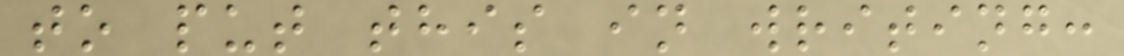to put this in writing:
